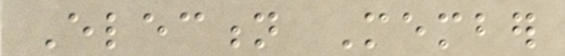Election Member
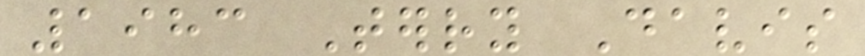1983 Terry Davis
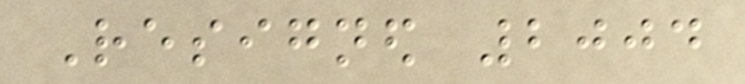Resigned 2004
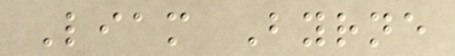Liam Byrne
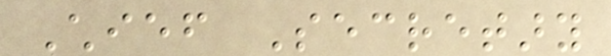Chief Secretary
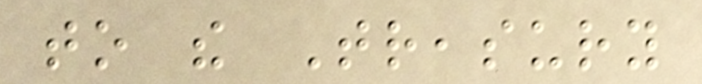to the Treasury
